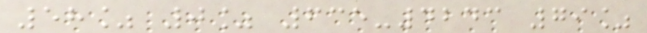58% 0% 635-4243 79%
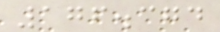176.374
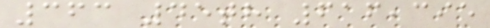363 45th 616,395
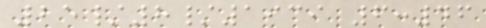25/8/1939 6:46
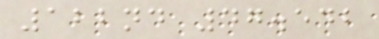122nd 47.542
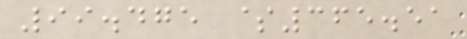99.475 $365.51
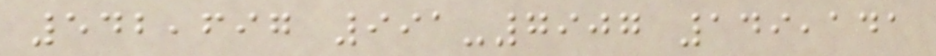542,697 991-7907 149,141
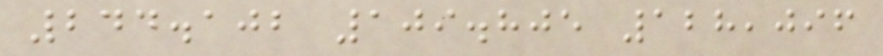244.102 109.805 128,096
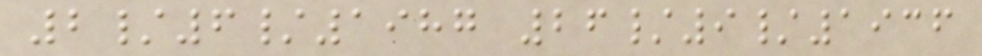2/6/1987 26/9/1936
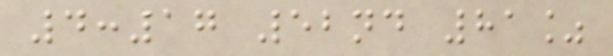4:17 52nd 81%
